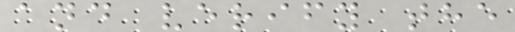and verify the
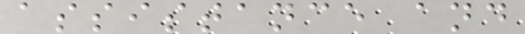assistance and
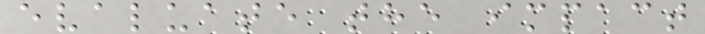evaluate the impact
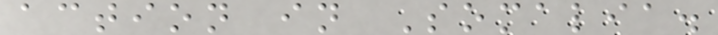action in Somalia.
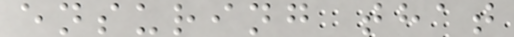ensuring that
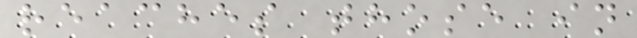reaches those in
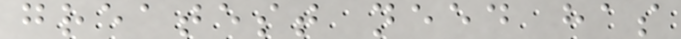greatest need has
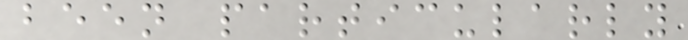been particularly
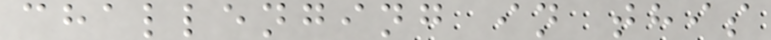challenging in this
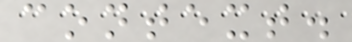context.
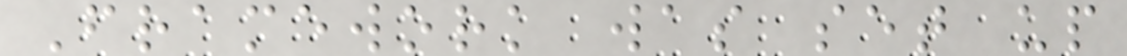Framework was set up
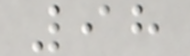98
